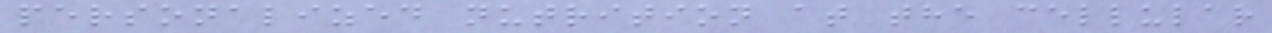personalized nutrition at the cellular
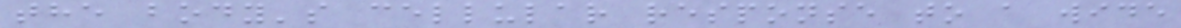the body's cellular response to a wide
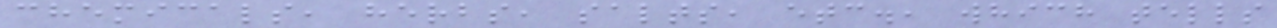chemicals, herbs, salts, etc., which tells
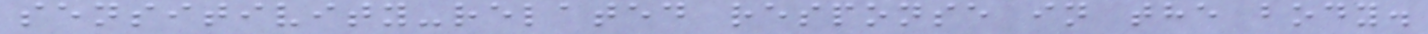sensitivity-related response in the body.
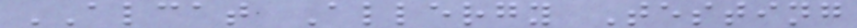ALCAT Allergy Testing
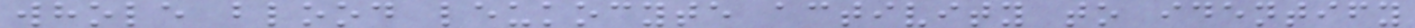whole blood leukocyte activity to identify
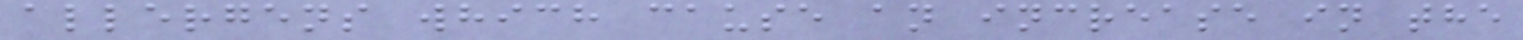allergens which cause an increase in the
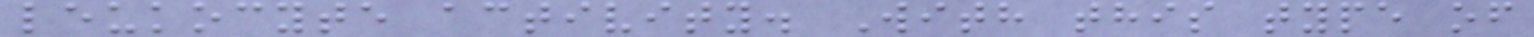leukocyte activity. With this type of
